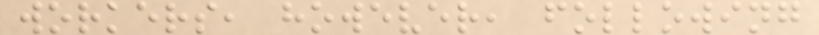workers, however, following
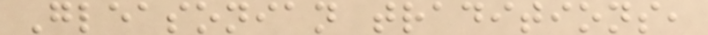Gleasonian traditions,
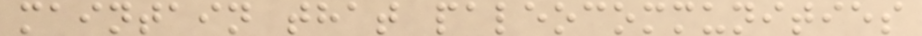maintain that paleocommunities
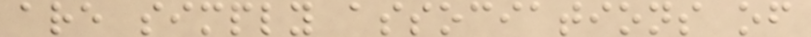are simply associations of
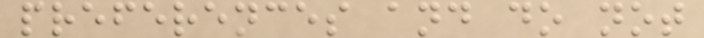preferences and do not
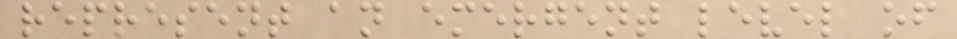represent an emergent level of
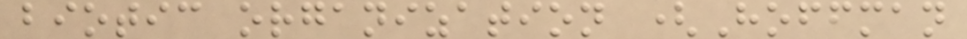biotic organization (Hoffman
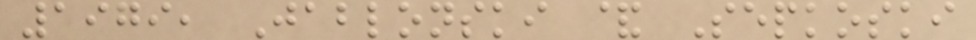1979, Jablonski & Sepkoski
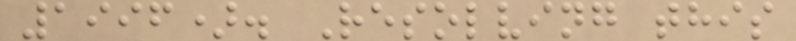1996). Resolving this
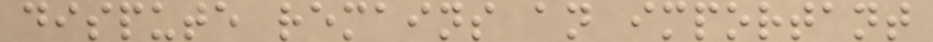dispute remains an important
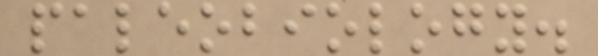paleobiology.
